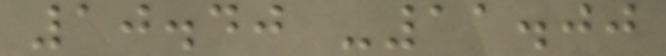10.40 -11.00
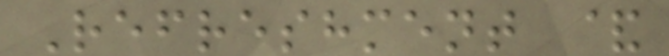Refreshment &
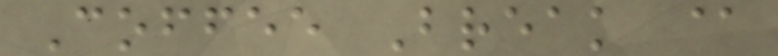Coffee Break @
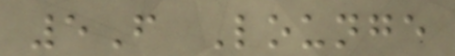5F Lounge
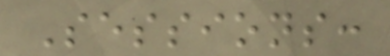Sessions:
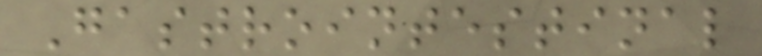Gastrointestinal
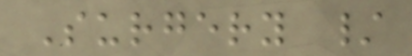Surgery /
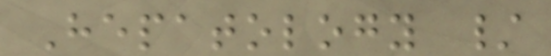Hepatology /
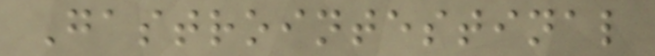Gastrointestinal
